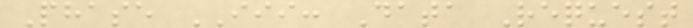Phase III: Data Request
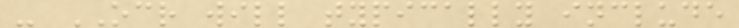- OCR will typically include
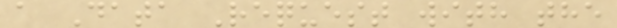a Data Request with the
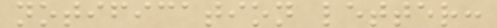notification letter:
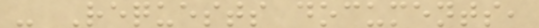- Requests documents,
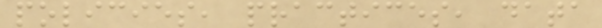policies, practices, data
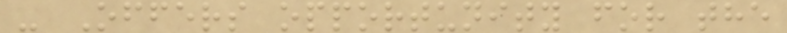- Offers opportunity for the
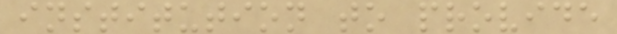institution to provide
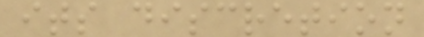its discretion
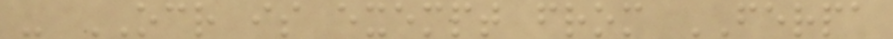- OCR is exempt from FERPA
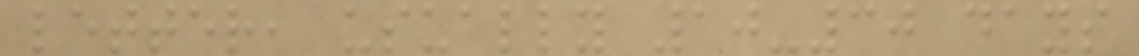letter, usually 10-30 days
